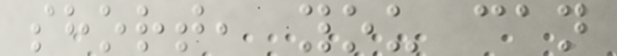short, you can
